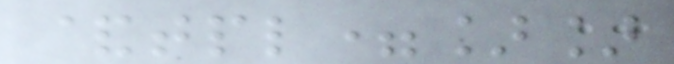&tpl=]]
